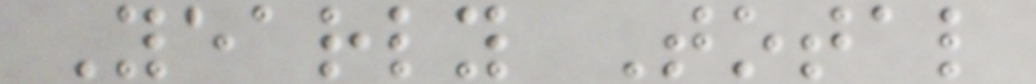Yearly Total
